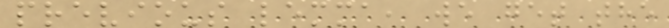previous lemma, we get the
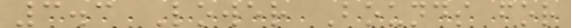3.3 Lower Bounds for
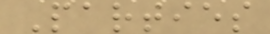Parties
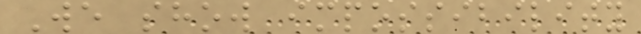We show impossibility
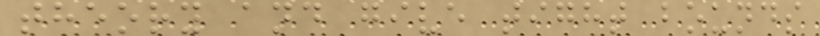theory and give tight bounds
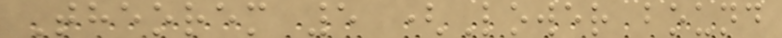Theorem 5 (Lower bound
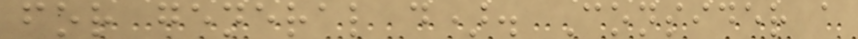for general d). Consider a
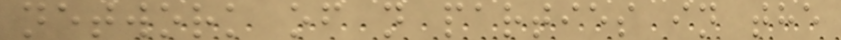network of n parties in the
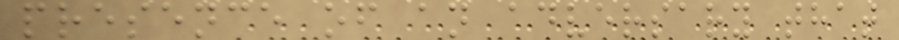presence of an adversary that
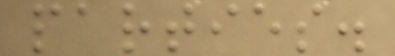parties.
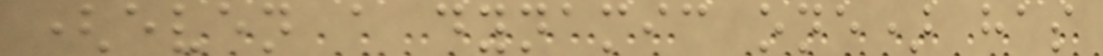(even a dynamic one) has
